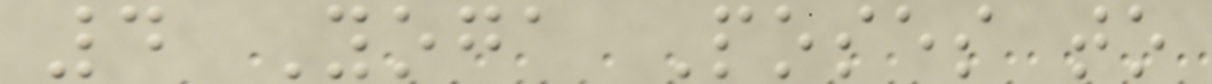4 Yoga Poses to
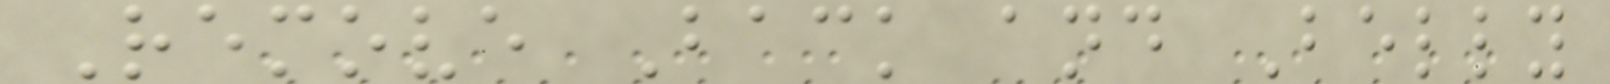Remove Back and Belly
